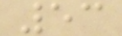53
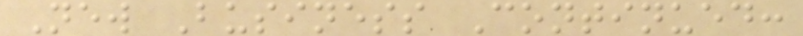New Business Continued:
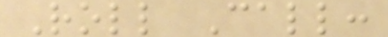Roll Call:
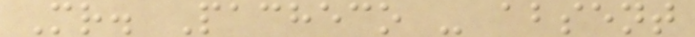Mr. Pacheco - absent
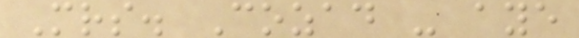Mrs. Cozad - aye
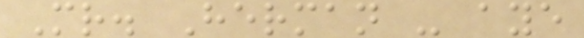Mr. Herman - aye
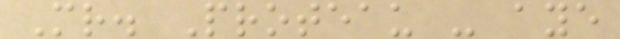Mr. Proteau - aye
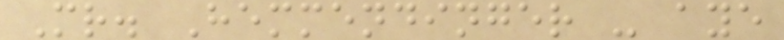Mr. Hemmendinger - aye
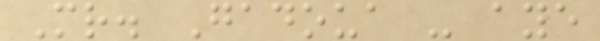Mr. Gadoua - aye
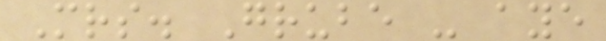Mrs. Grube - aye
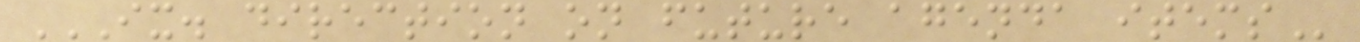IX. DIRECTION ON FUTURE AGENDA ITEMS
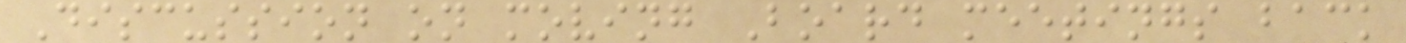Discussion on moving Board meetings back
